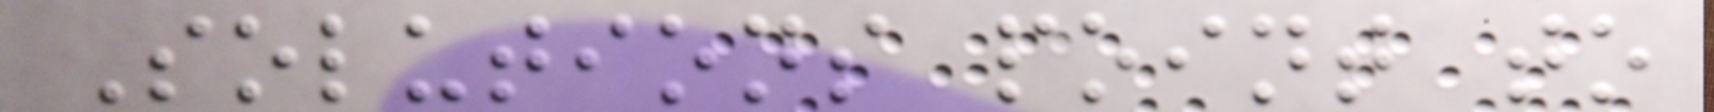Solutions point to
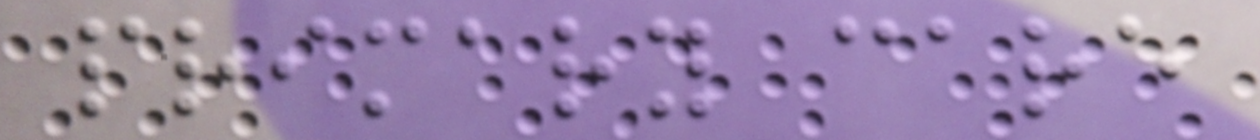primary care
